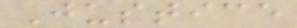Justice
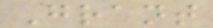Grant
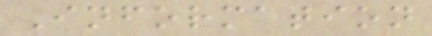Information
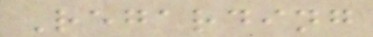Regarding
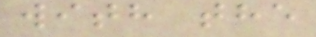with the
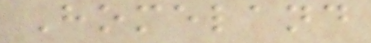Homeland
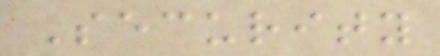Security
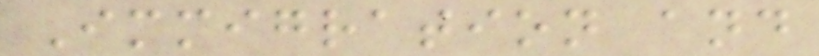Immigration and
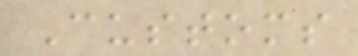Customs
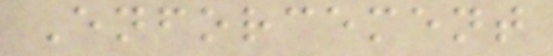Enforcement
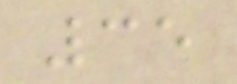35
